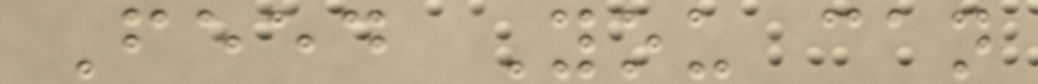Feed You can
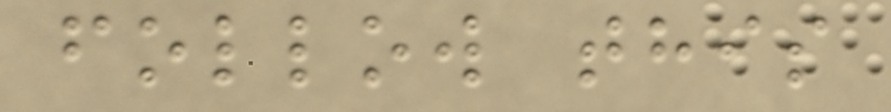follow this
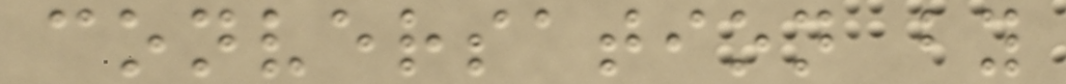conversation by
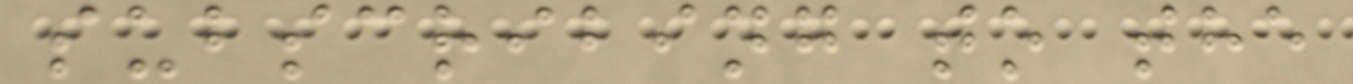subscribing to the
